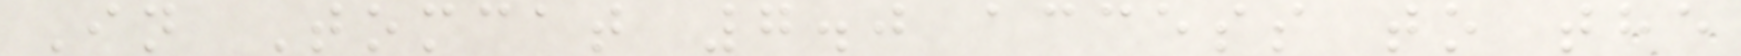In Tomcat 7.0 access to the
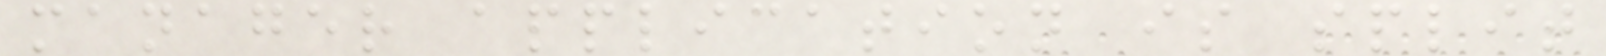manager application is split
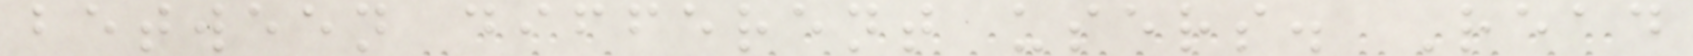between different users. Read
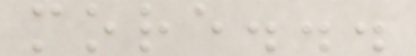more...
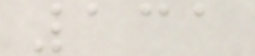131
